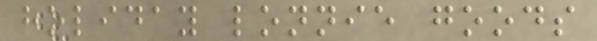holiday lonnie goods
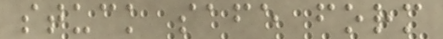stuck safe form
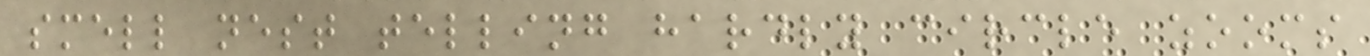smell nest telling hardly circle zooms
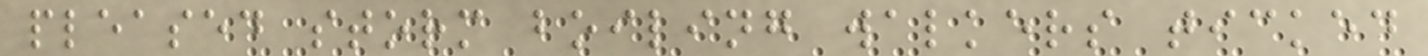pleased storm boiling walkers ticked
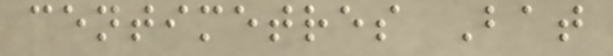centimetres Bat
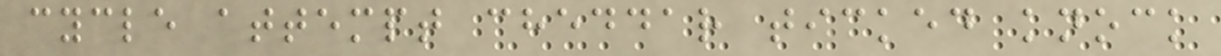cycle attempt cheddar ticked knock
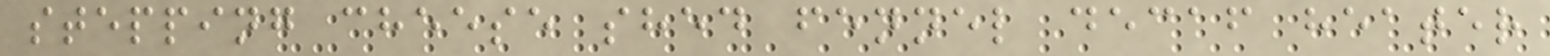stepping cheese shed fennel decaf heater
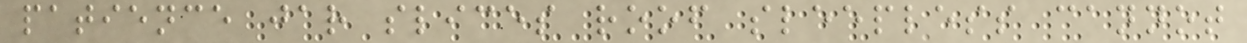patience jar slices roof sleepless cannot
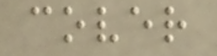cover
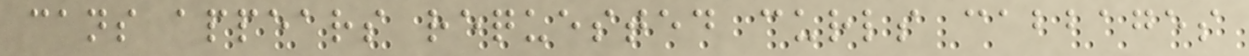cans appears requested curls cabbages
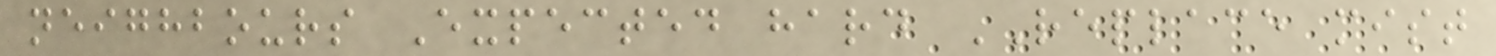neighbours Expected hard REPLACE mist
